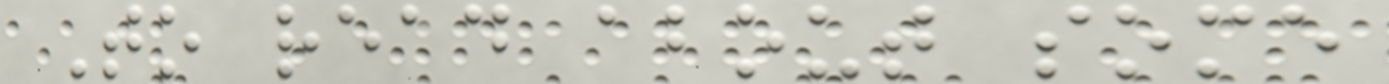To read about some
